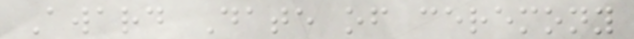Award Date of ceremony
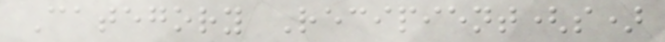Category Recipient(s)
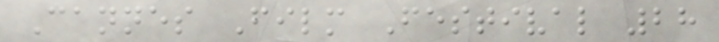Cannes Film Festival 28
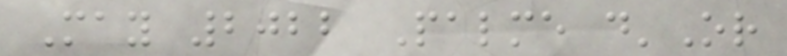May 2022 Palme d'Or
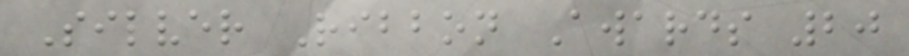Silver Ribbon Awards 20
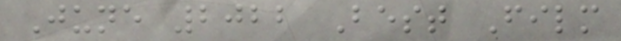June 2022 Best Film
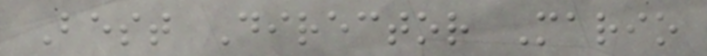Best Director Mario
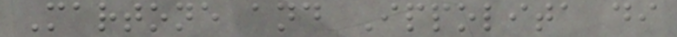Martone and Ippolita di
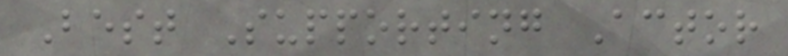Best Supporting Actor
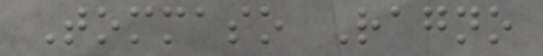Tommaso Ragno
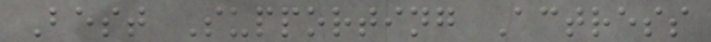Best Supporting Actress
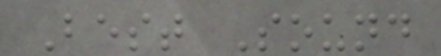Best Sound
